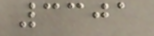3301
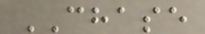CHASE
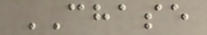CHASE
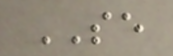SE
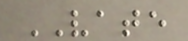VATE
